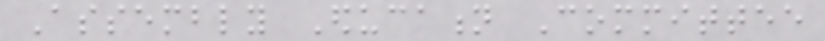Assembly Education Committee
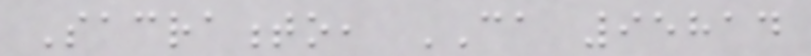Sacramento, CA 95814
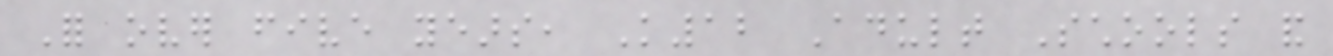For over five years, K12 Adult Schools and
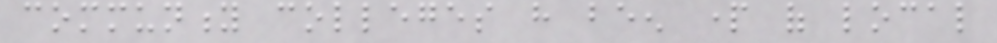community colleges have been part of local
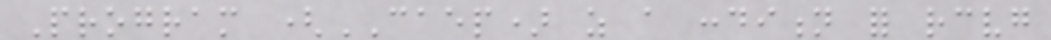Program (CAEP) as a condition for receiving
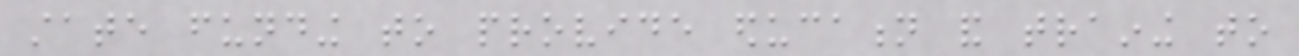state funding to provide education and training to
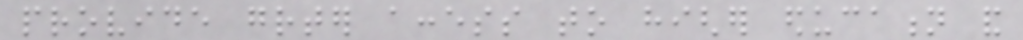provide greater access to higher education and
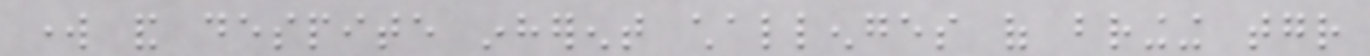work and despite inherent challenges of bringing together
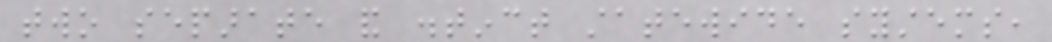two separate and distinct statewide systems,
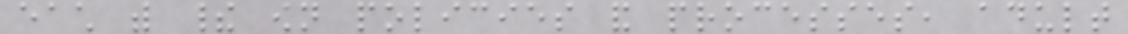each with their own policies and processes, adult
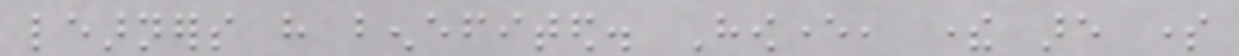learners have benefited. However, there are some
